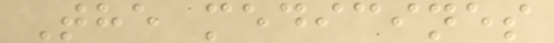The medicines
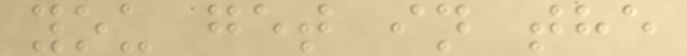you get in the
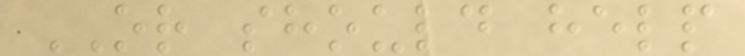OR should help
